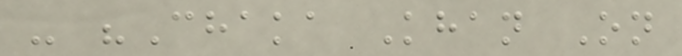- "Chaka Khan On
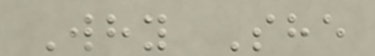Why She
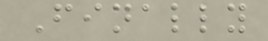Finally
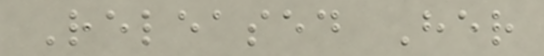Released Her
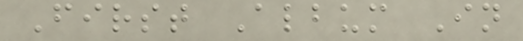First Album In
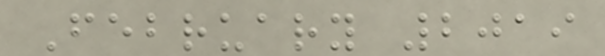February 2019
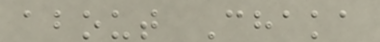about Chaka
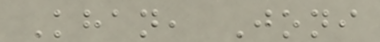Khan, Joni
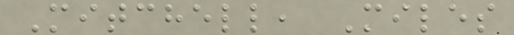Mitchell, Miles
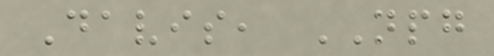Davis, NPG
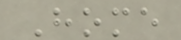Home
